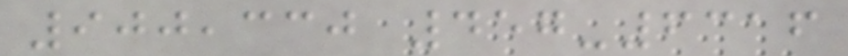900,330 457-6316
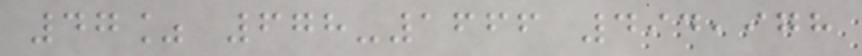47% 678-1666 494,978
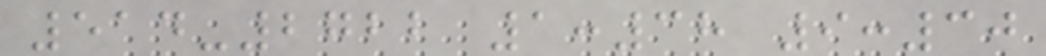514-2722 1:38 9:30
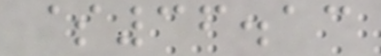$36.13
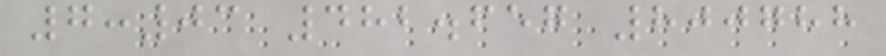7:03 482.657 800788
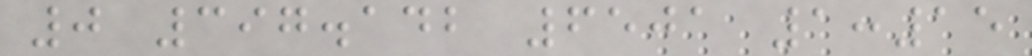0 397.142 6501 1:15
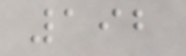192
